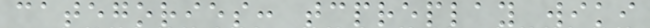categories: tcpreplay wiki
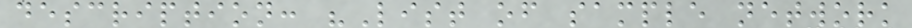description: "List of sample network
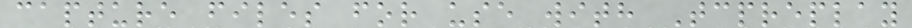capture files for use with Tcpreplay
